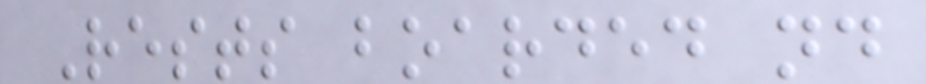Rests boarded nd
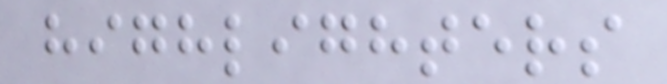highlighters
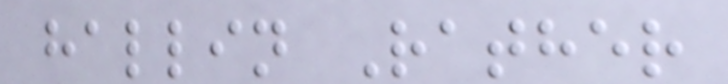hallin Rather
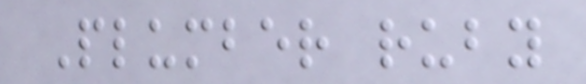Plumber ruby
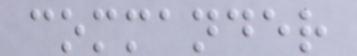commander
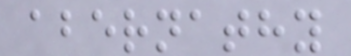abernathy
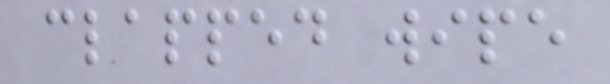clapped wipe
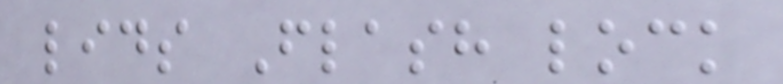lids Flash lock
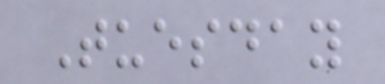Tuesday
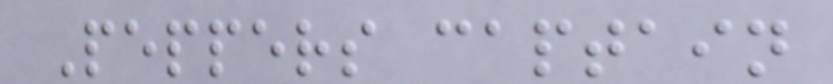Peppers captain
